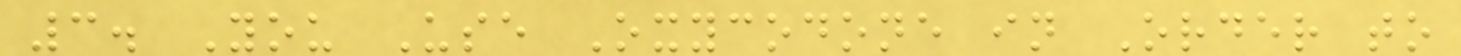3. You Use Oxycodone in Order to
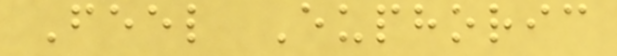Feel Euphoric
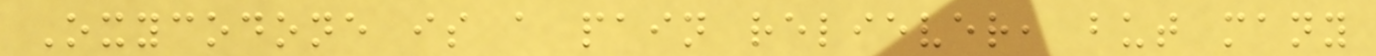Oxycodone is a pain reliever, but many
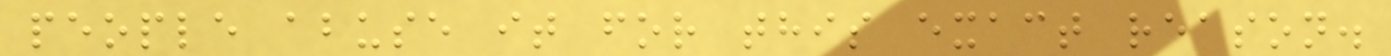people abuse it for this exact reason.
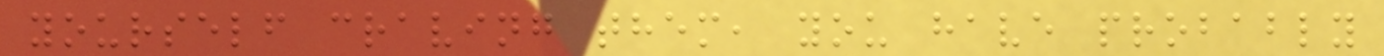yourself craving them, you have probably
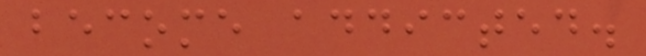become addicted.
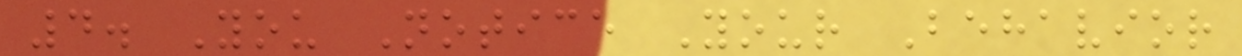4. You Notice Your Behavior
